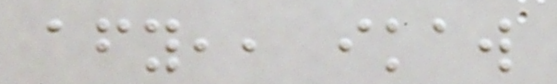afy,, ikaw
